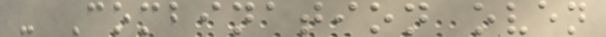- Combination oven
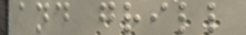and grill
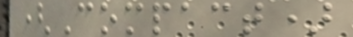(Compact)
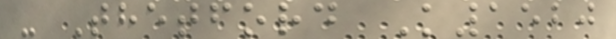- Thetford K1520
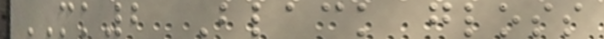MK2 Black gloss
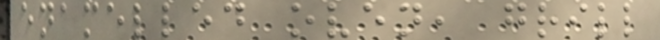enamelled oven, grill
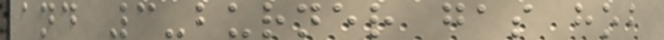and 3-burner gas hob
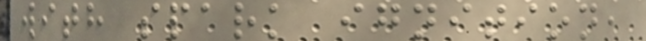with spark ignition,
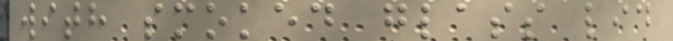with smoked glass lid
